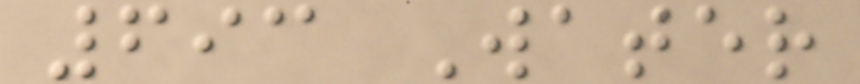693 Water
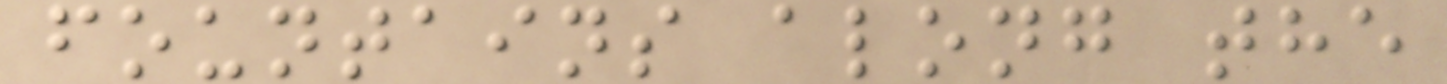fountains along the
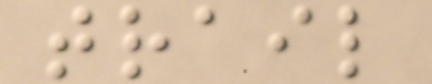trail
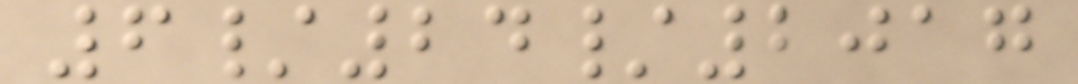6/24/2017
